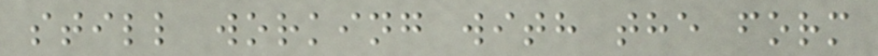still working with the form
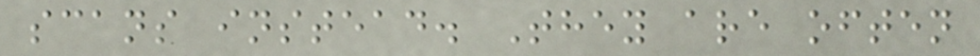scans instead. They are often
